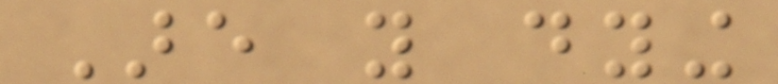Are you dying
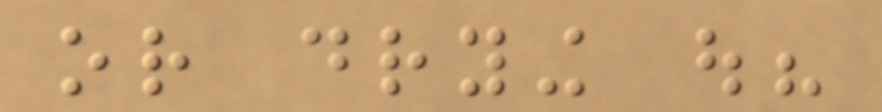or drying out?
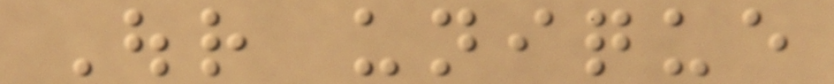Our unique
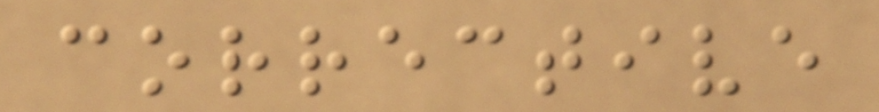corrective
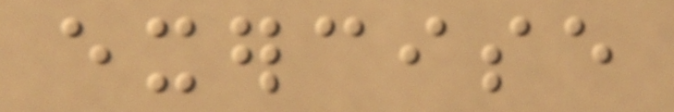exercise
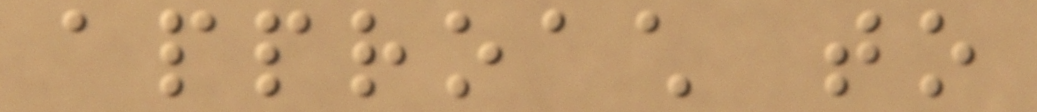approach to
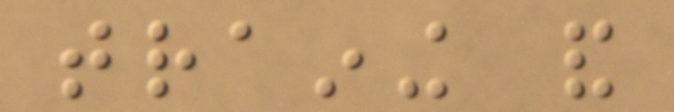training and
